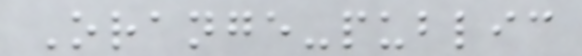Orange-public
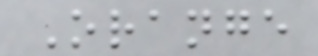Orange
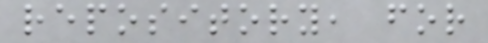repository, for
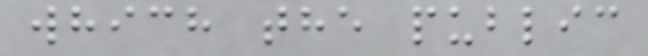which the public
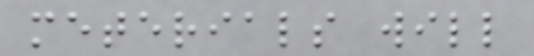meterials will
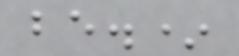be.*
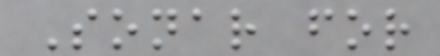Sonar for
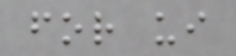for ui
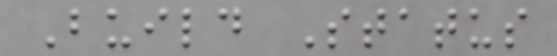Build Status
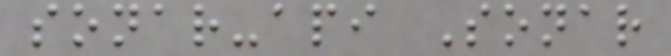sonar-api Sonar
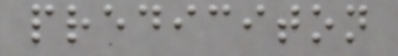prediciton
